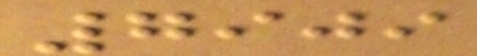7909
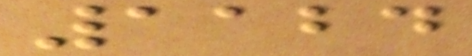1124
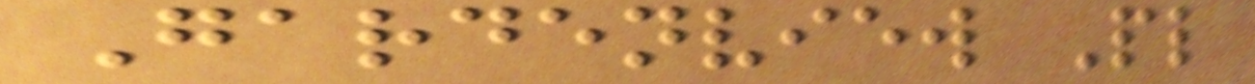Gardenview Pl
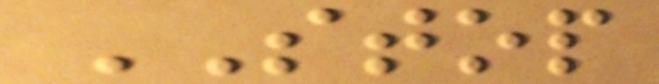STOP
